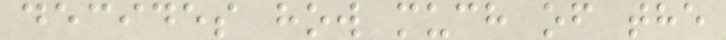decides how much of the
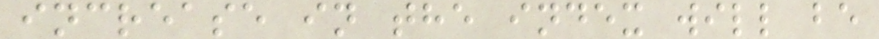increase in the index will be
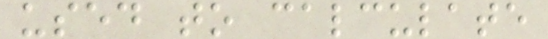used to calculate
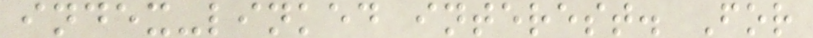index-linked interest. For
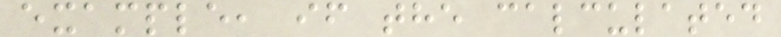example, if the calculated
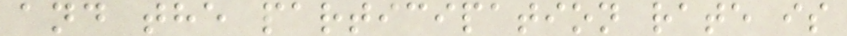and the participation rate is
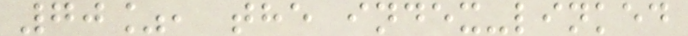70%, the index-linked
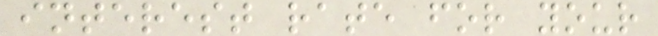interest rate for your
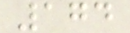174
